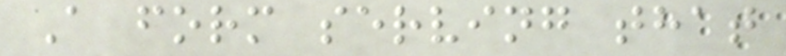A form serving that
